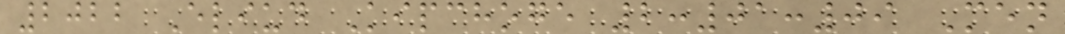2022 Eliud Kipchoge 2:01:09 Men
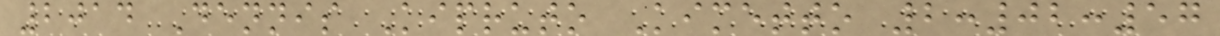2014 Dennis Kipruto Kimetto 2:02:57
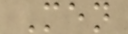Men
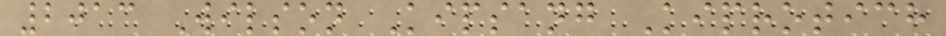2013 Wilson Kipsang Kiprotich
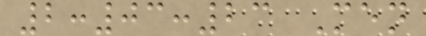2:03:23 Men
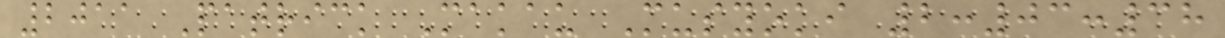2011 Patrick Makau Musyoki 2:03:38
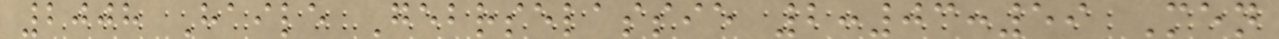2008 Haile Gebrselassie 2:03:59 Men
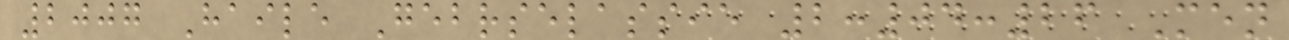2007 Haile Gebrselassie 2:04:26 Men
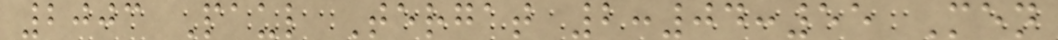2003 Paul Tergat 2:04:55 Men
